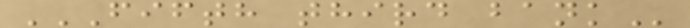FIFTH THIRD BANK
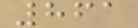861
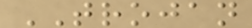TROJAN
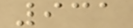931
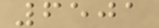6501
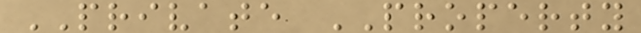PRIVATE PROPERTY
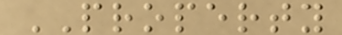PROPERTY
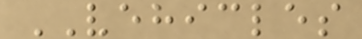VEHICLES
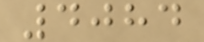4084
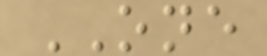ONE
